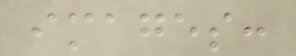images:
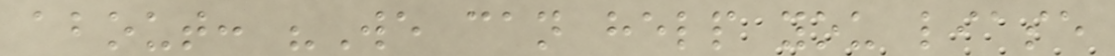about: "We can help you liase
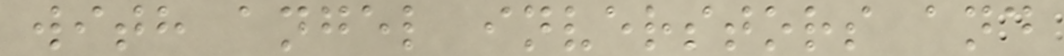with angel inverstors and
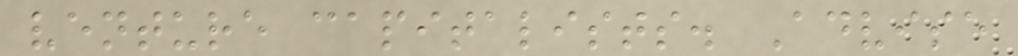venture capitalists. Advise
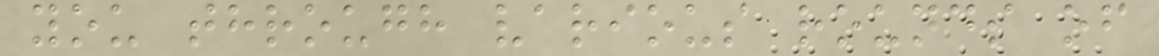you through various rounds of
